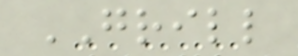GRILL
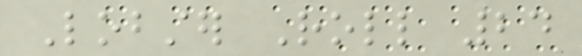Lobster Roll 24
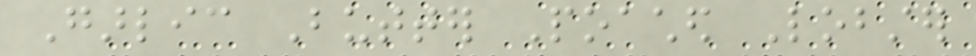Garlic Butter Poached Lobster
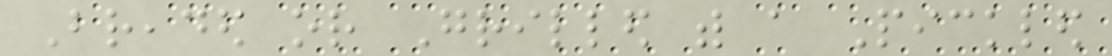Breaded or Grilled with a Pickled
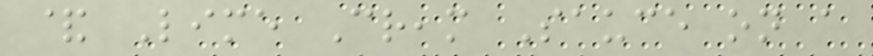& Lime Cream Sauce on a
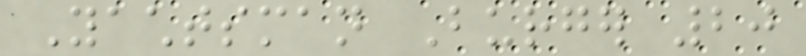Yachtsman Burger 20
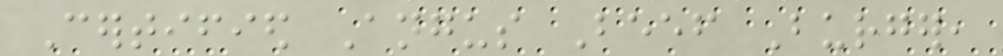Certified Angus Beef Burger,
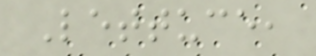Lettuce,
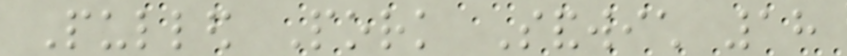Pulled Pork Sandwich 18
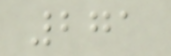271
